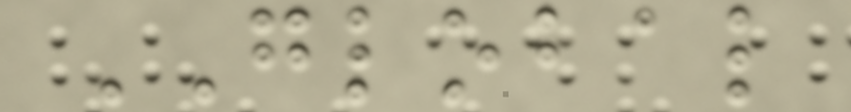GLOBAL
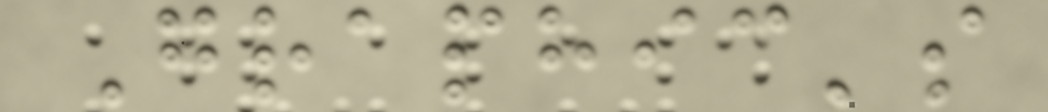Graphic's
